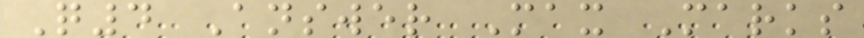Q4 Answer Max Marks
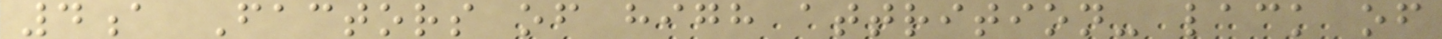4a Factors of high attrition- lack of
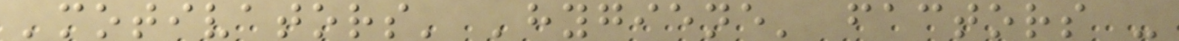'motivators' 'hygiene' factors -
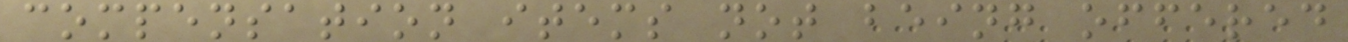compensation items not being offered
